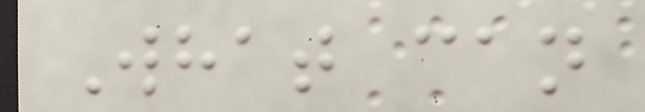What can
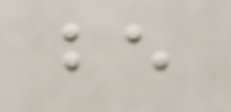be
